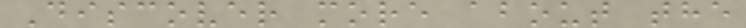Discover more about the
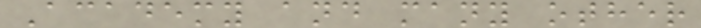Academy and many other
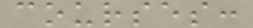courses:
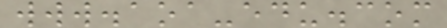www.aoa-edu.com
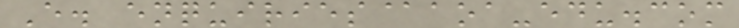E. enquiries@aoa-edu.com
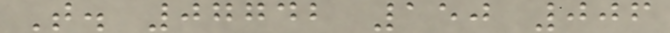T. 07742 150 006
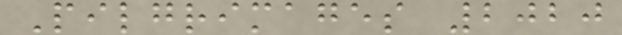Pilgrimages 2020
